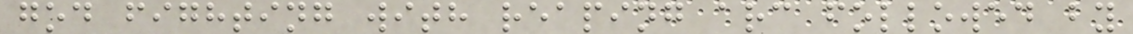god fighting with reaping arc followed by
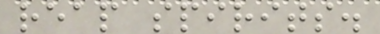reap spirits.
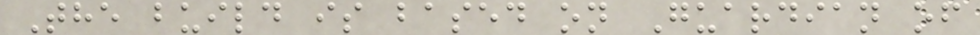The build is based on Guardian of
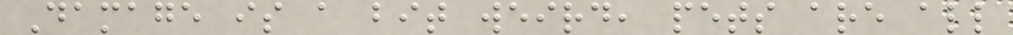Damage is a bit weird, pets are all
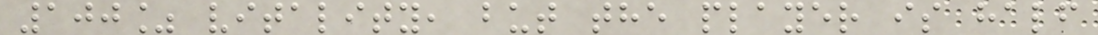100% vitality, but the player is half
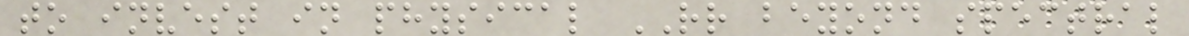to invest in physical RR beyond spectral
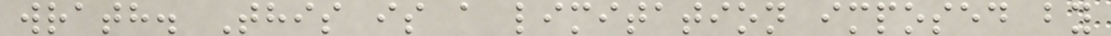wrath. This is a limitation imposed by
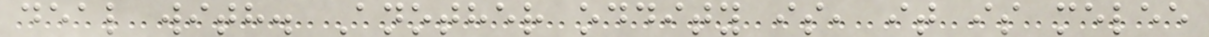deal with. Another oddity is, it is melee
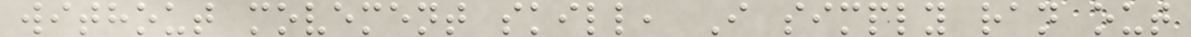without movement skill, I simply ran out
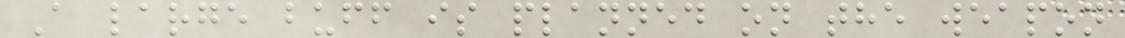A large buff is planned on the weapon
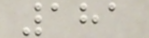181
